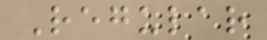Regular
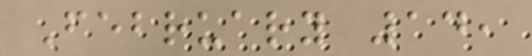February 14,
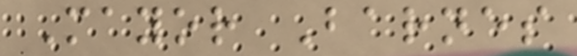Mayor Barnes
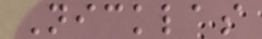Nicklas
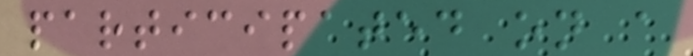participated on a
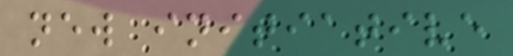new initiative
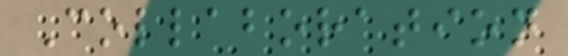Collaboration
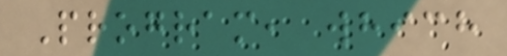Program, which
